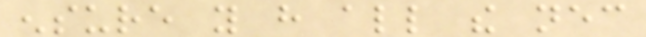ensure you have all the necessary
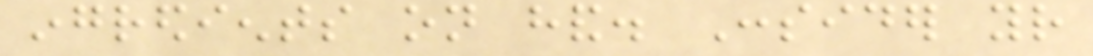ingredients on hand. Consider your
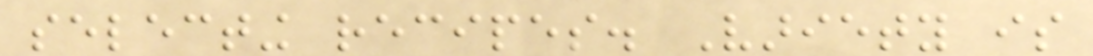selecting recipes. Variety is
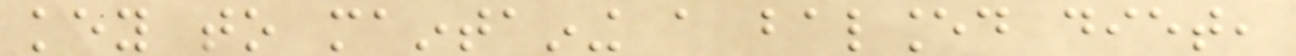key to maintaining a balanced diet,
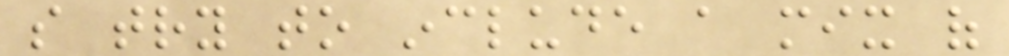so try to include a mix of
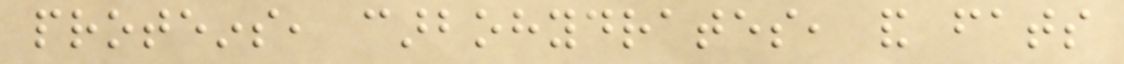proteins, carbohydrates, and fats
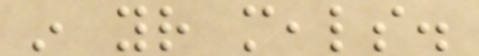in your meals.
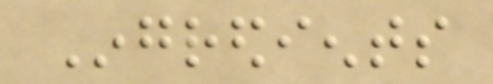Ingredients
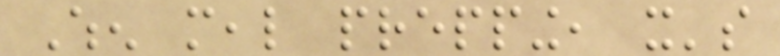When meal prepping, it's
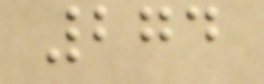274
